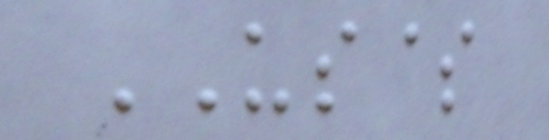US$
